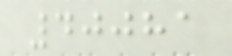40081
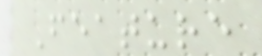Feature
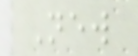New
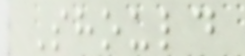Should
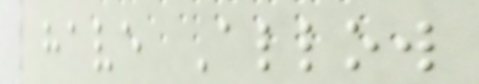have Allow
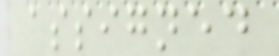assigned
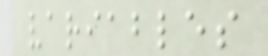variables
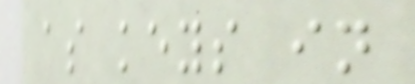as keys in
